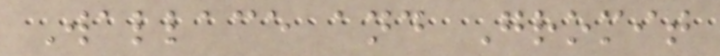Wallace and Gromit
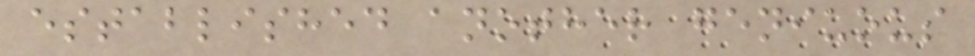established another geniuous
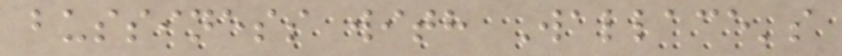bussiness with Wallace's
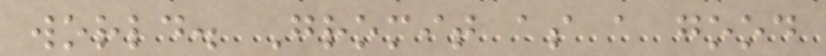world. Gromit as a good
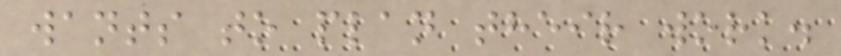wants to plan their work.
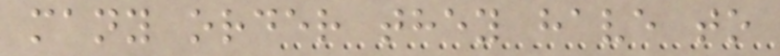many order they have to
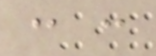: :
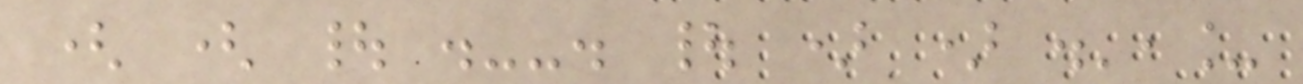( ( | .--. | ) ) .',_
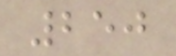250
